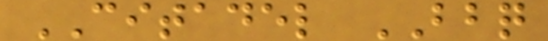CITADEL BBQ
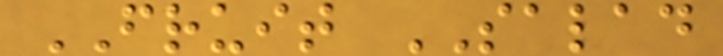FRUIT SALAD
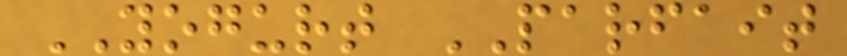YOGURT PARFAIT
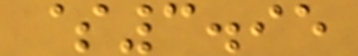$3.95
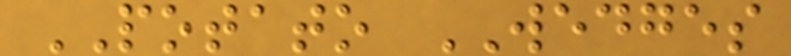POTATO WEDGES
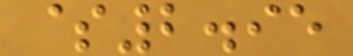$2.95
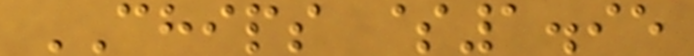CHIPS $1.95
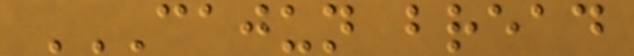CAJUN BREAD
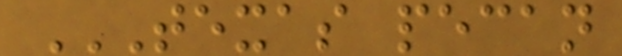TEXAS PECAN
